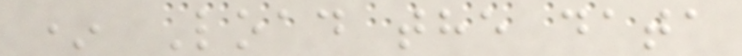* Load the data
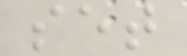set
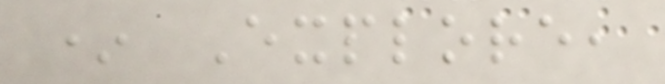* Explore,
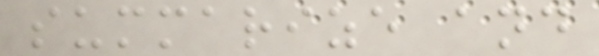summarize and
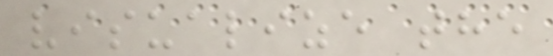visualize the
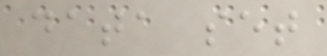data set
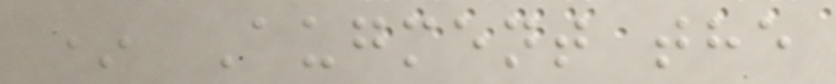* Augment the
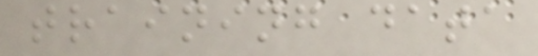training data
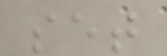set
